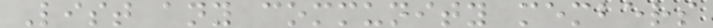List any community members
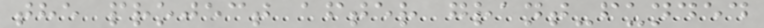the project after grant-funded
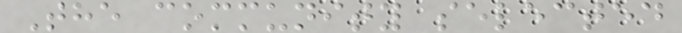The community selected
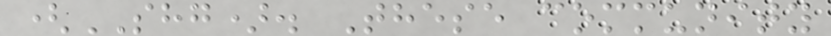(SHG). These community
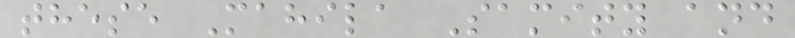these Mahila Samity and
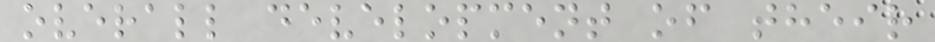overall development of their
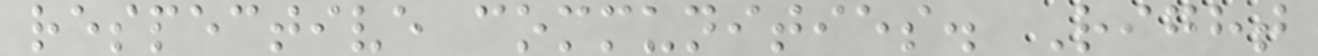respective communities. Right
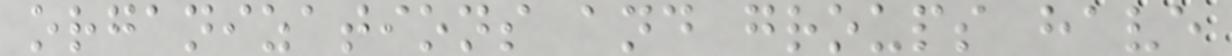organizations and groups have
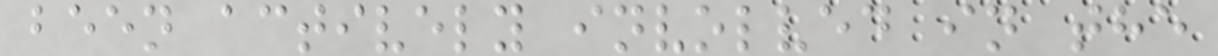been actively involved in the
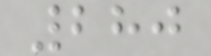280
